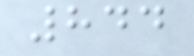844
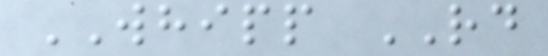WHIPP RD
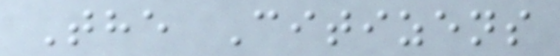The Citizens
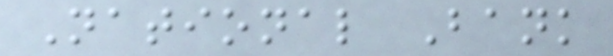National Bank
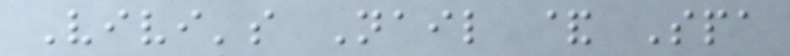Vivi's Nail & Spa
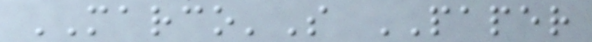MARCO'S PAPER
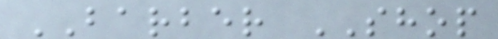BARBER SHOP
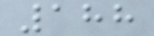188
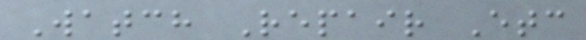Watch Repair Etc
